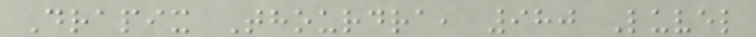Drapix Thourdra, 980 Luvel
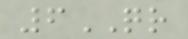6QR
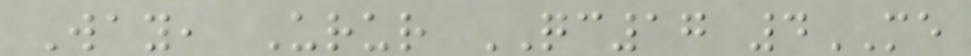Way, Urur QC17 4ME
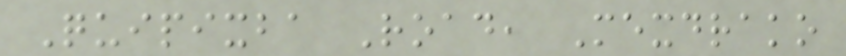Quipixba Road, Mexdrako
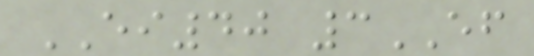EI40 3EF
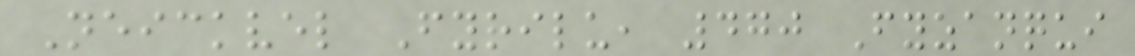Neickvel Fyrilu, 470 Fyzanqui
